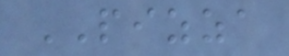PIZZA
